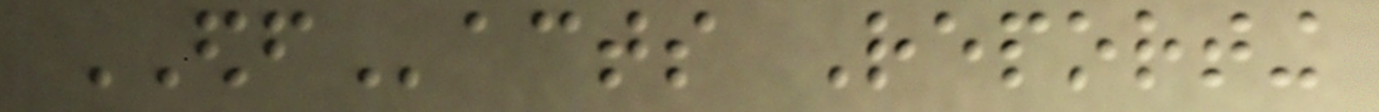EDFacts Reporting
